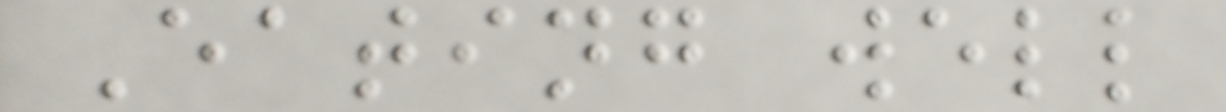Eating well
